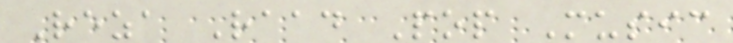Reza Raad Pop Music
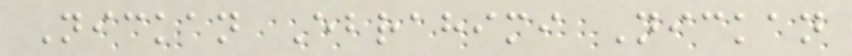Nickan Ebrahimi Nickan
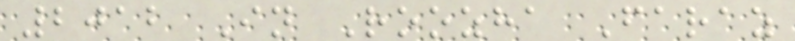2012 In Roozha Faraz
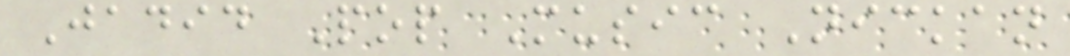Jadid Pop Music Nickan
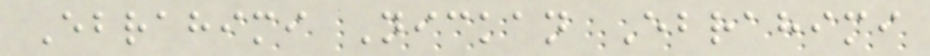Ebrahimi Nickan Ebrahimi
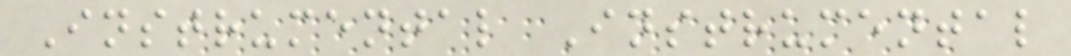Instrumental Instrumental
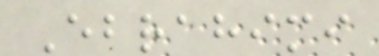Ebrahimi
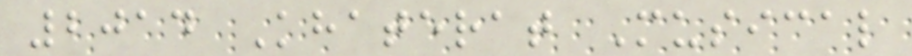2014 Khaterat Musical
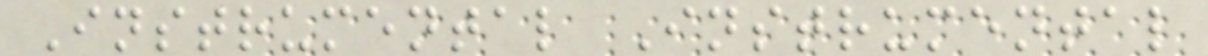Instrumental Instrumental
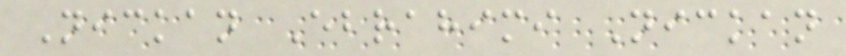Nickan Ebrahimi Nickan
